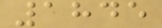1845
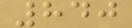840
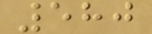580
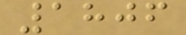1806
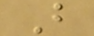B
